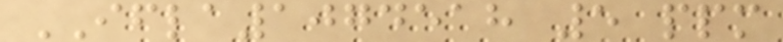IFLA1074518 5 ppm
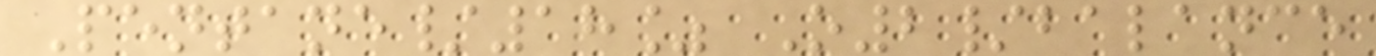Pentane/18% O2/balance
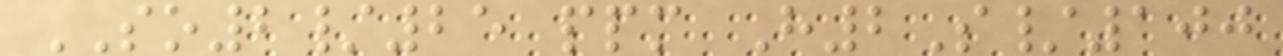SO2/25 ppm H2S/100
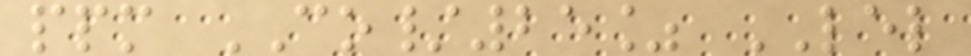ppm CO/25% LEL
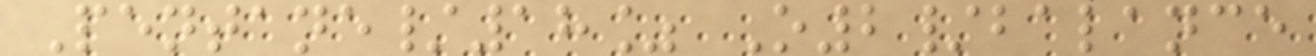Pentane/18% O2/balance
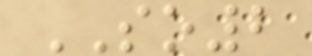SO2
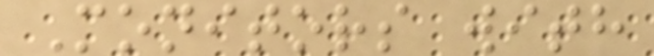Monitors with
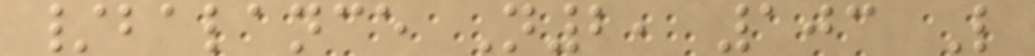/balance N2, 103 L
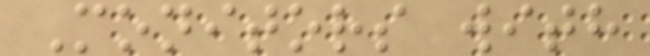Monitors with
